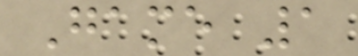Game 1
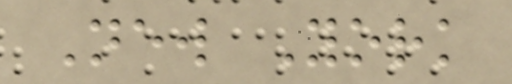New York
